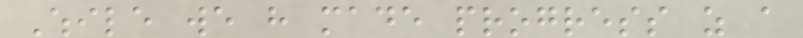While we have made progress as a
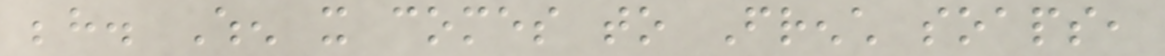behind. When it comes to French soaps,
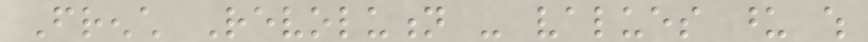French Revolution - values upon which
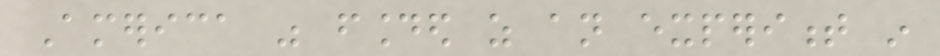America was founded as an experiment in
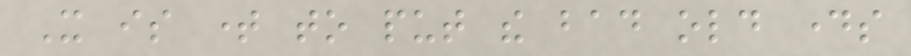It is time to put the bad old days
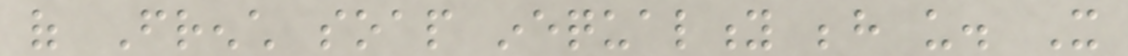of French soap inequality behind us. It
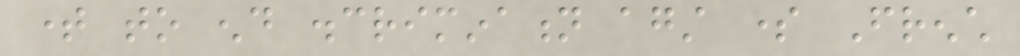time to end discrimination against some French
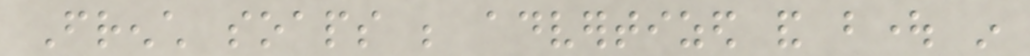French soaps be advertized and bought in
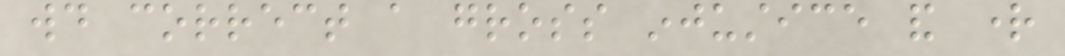would correct a gross injustice and right
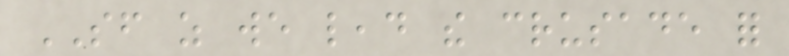SF as we lead the crusade for
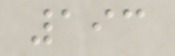193
